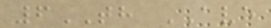6TH AVE
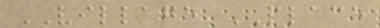VILLAGE PLACE
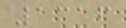1316
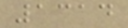1314
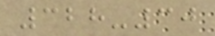328-30
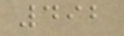492
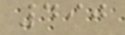490
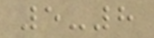5-8
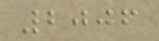2006
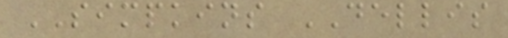SIMPKINS DELLIS
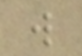w
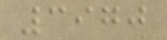3970
